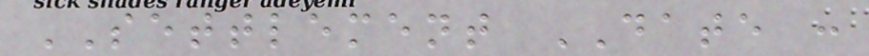SETTLEMENT DATE :
